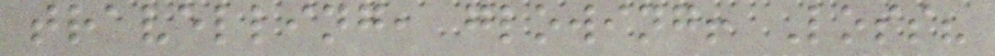travelling, glowing! Loss?
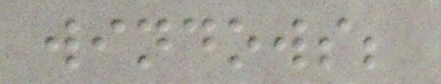windows;
